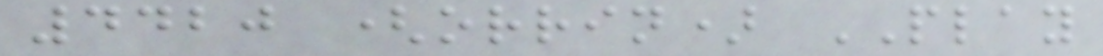4420 (orrin) PLAY
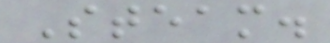Steam.
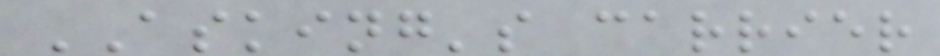ASKING's carrier
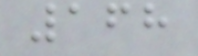168
